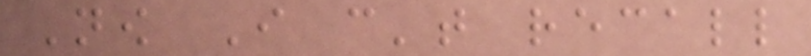Now I can't recall
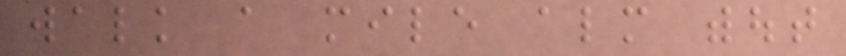walk a mile almost without
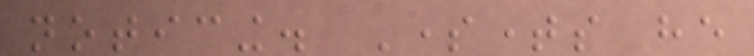noticing. Sometimes he
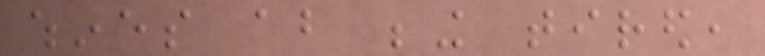whines about being tired,
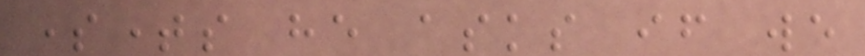sometimes he asks if we
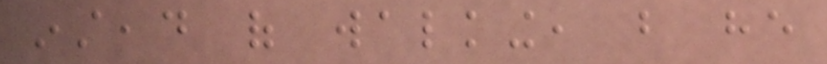instead of walking, but he
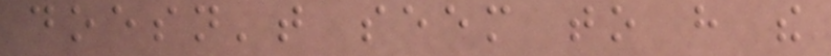doesn't seem to have the
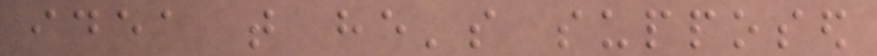idea that he's supposed
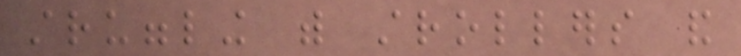struggling with strollers and
